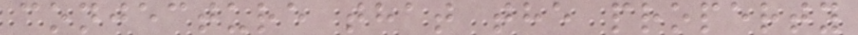conjecture that the property
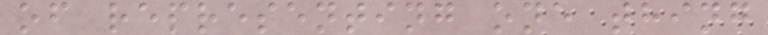of representing one thing
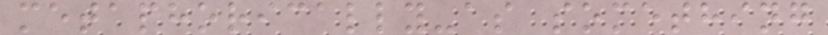metaphorically-as something
